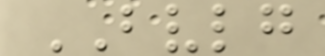BVLG
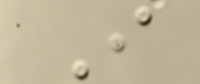I
